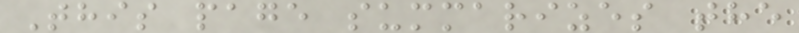This page summarizes the
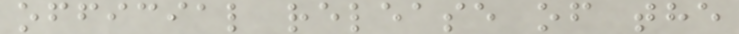official release of the
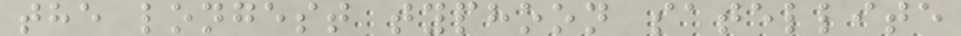the longest typhoon satellite
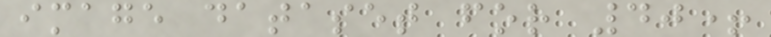image dataset for 40+
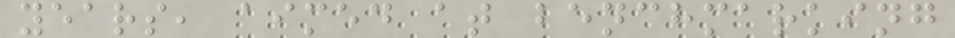years, aimed at benchmarking
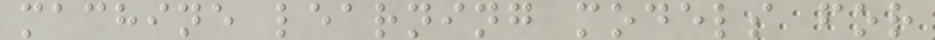machine learning models for
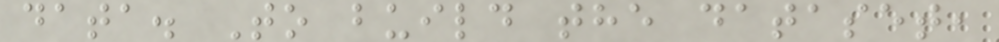data. To build the dataset,
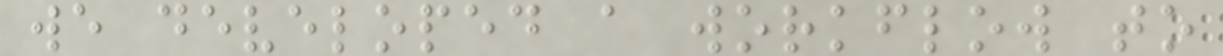we developed a workflow to
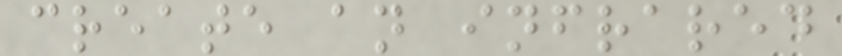create an infrared
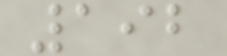192
